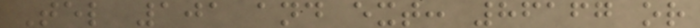Tel 101 and ext: 86167 or
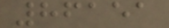86151
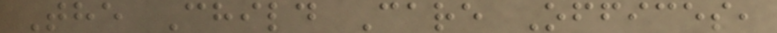The Child Care Offices,
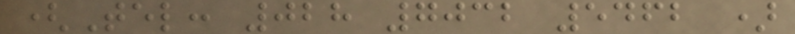(Tel: 028 7032 5462 )
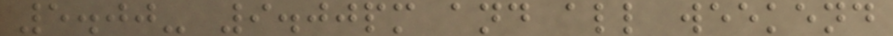5.00- 9.00pm and all weekend
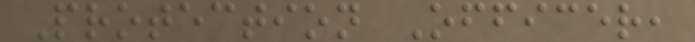Protection Officer,
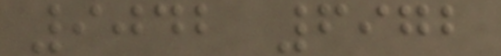9042 6972
